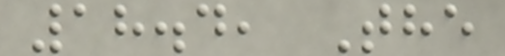18.4, The
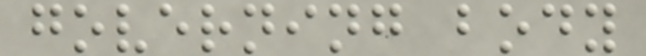governing body
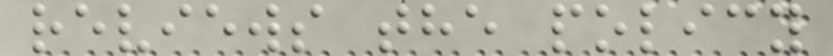reviews the policy
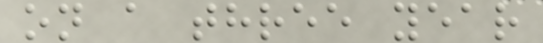on a three year
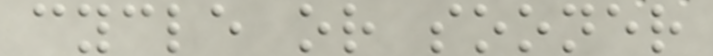cycle or sooner
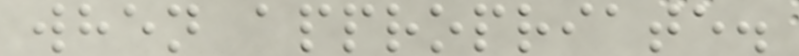when appropriate.
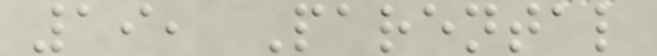19, Parental
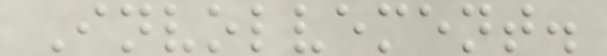Involvement.
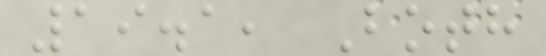19.1, Both
